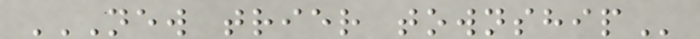NEW TRIER TOWNSHIP
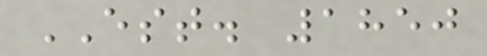EST. 1850
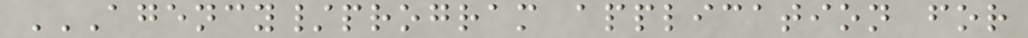AGENCY/PROGRAM APPLICATION FOR
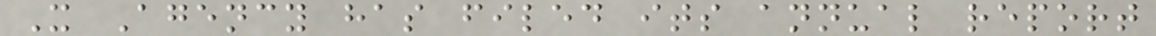X Agency has filed its annual report
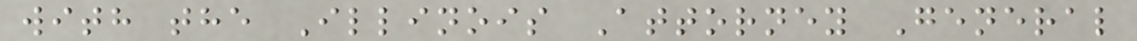with the Illinois Attorney General
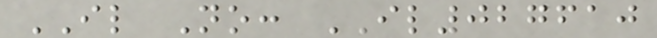IL No: IL027610
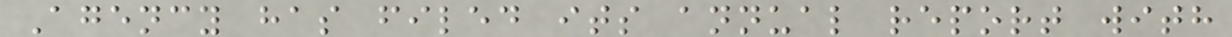Agency has filed its annual report with
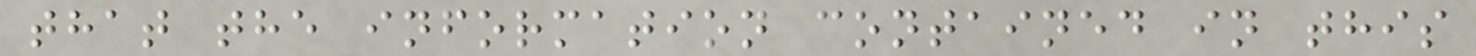that the information contained in this
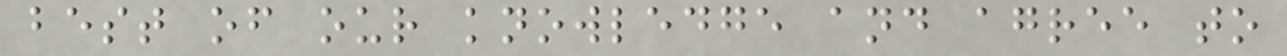best of our knowledge and agree to
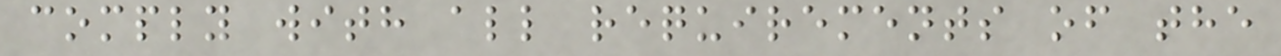comply with all requirements of the
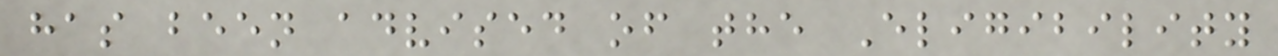has been advised of the Eligibility
